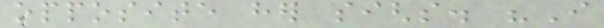opposite her sighs. "I
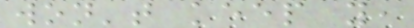won't keep you,
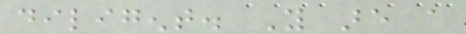diligent. You are a
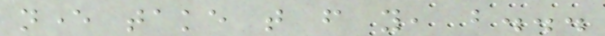never take that from you, but...
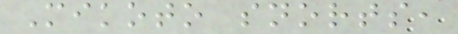Mikoto snorts,
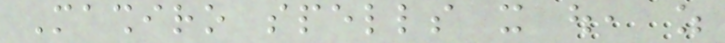Mashiro spells it out, as
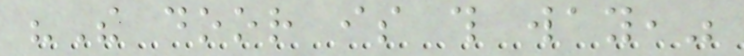"The door is this way,"
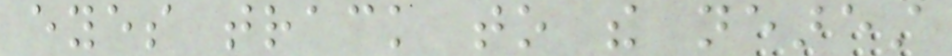eyes track to the nearest
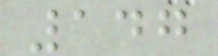147
